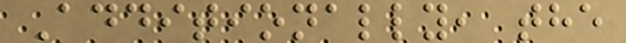Additionally, the
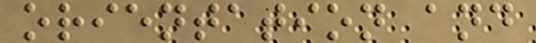orientation and
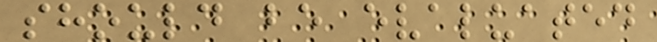should be evaluated
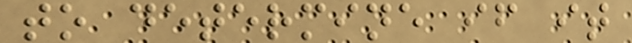to determine if it
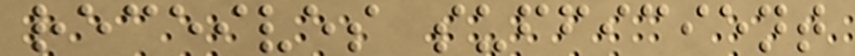receives sufficient
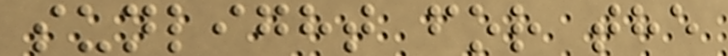sunlight for the
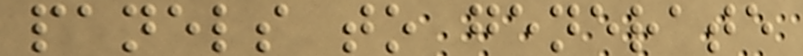panels to generate
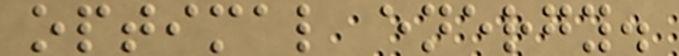optimal energy.
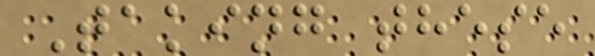Taking these
